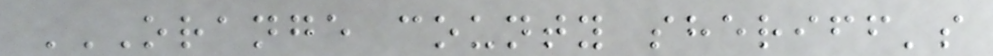ORANGE COUNTY SHERIFF'S
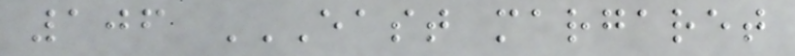106 EAST MARGARET
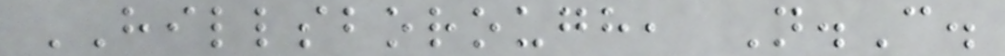HILLSBOROUGH, N.C.
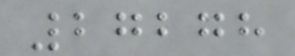27278
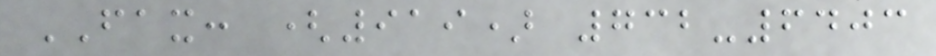FAX: (919) 732-6403
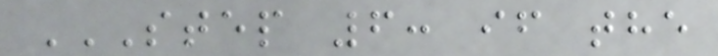STEP 6: IF THE
